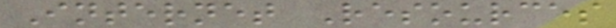Internet Resources
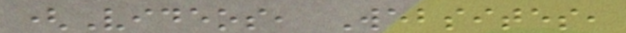(Videos, Websites,
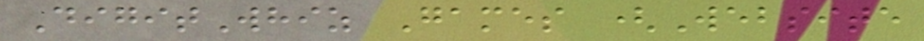DigitWhiz Games (Website
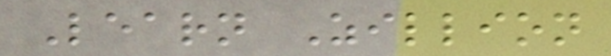Learn Zillion
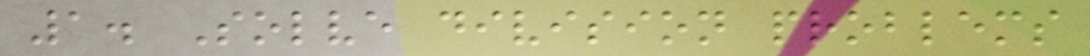1. Solve division problems
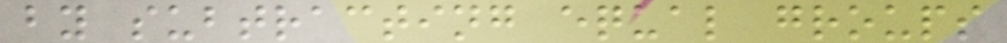by subtracting equal groups
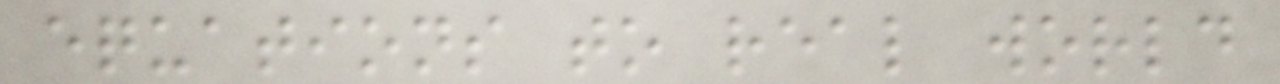equations to real world
